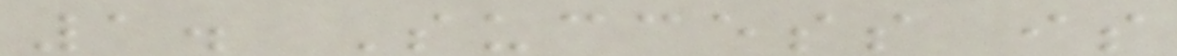1. Success is
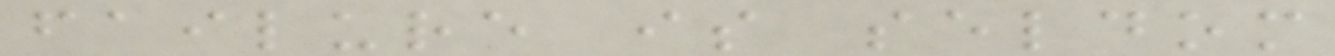failure is seldom
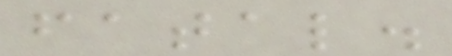fatal.
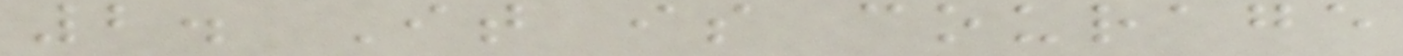2. It is courage
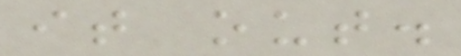it out.
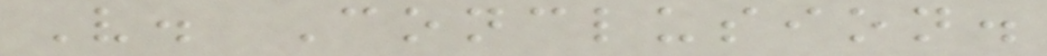V. Conclusion.
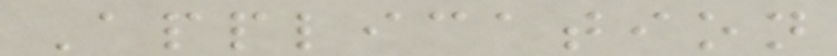Application
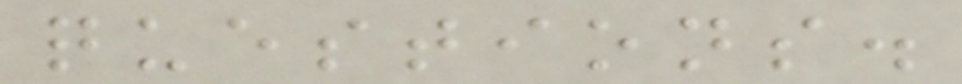questions.
